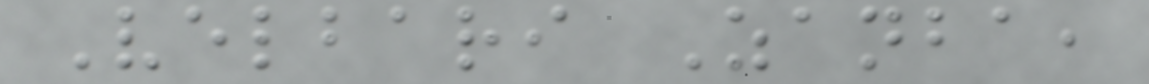Velbari Zanba,
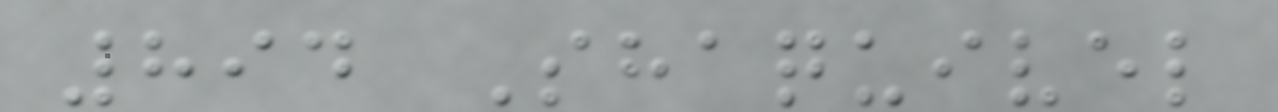894 Shaquivel
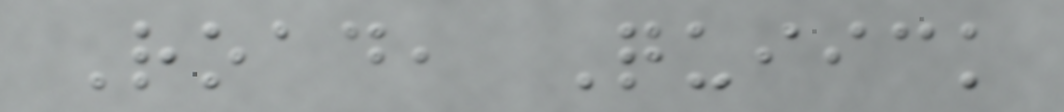Road, Quiick
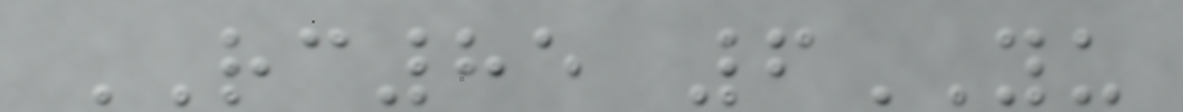RC85 6YU
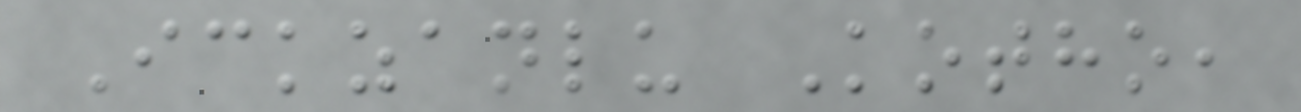Ickzanlu Kotho,
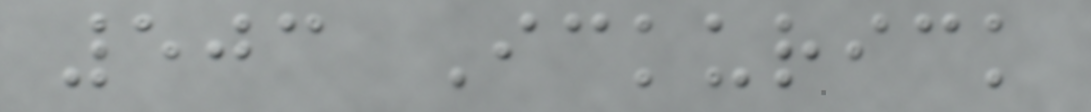503 Ickurick
